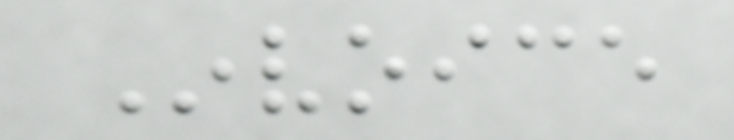Invoice
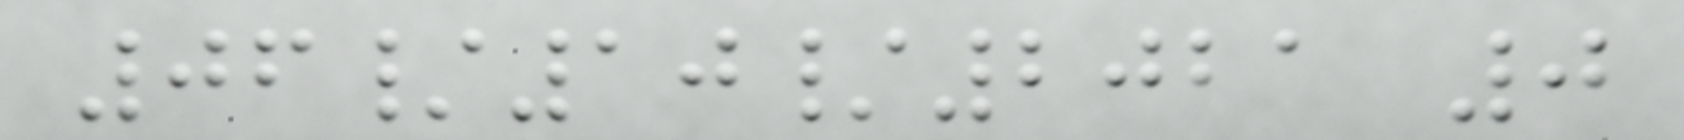06/10/2021 0
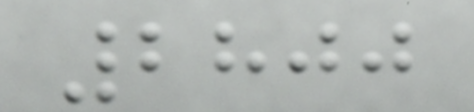2800
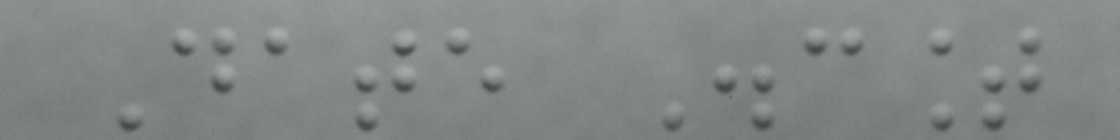Date Discount
